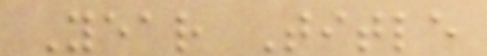Year Title
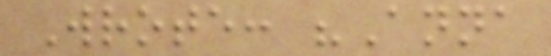Wrote: "Anna
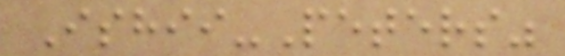Ishii-Peters"
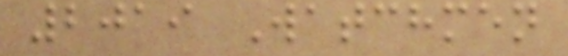2019 Watchmen
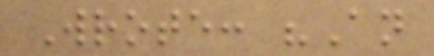Wrote: "An
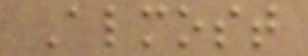Almost
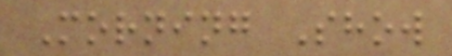Morning Show
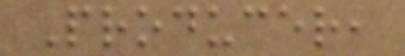Producer,
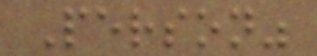Person"
